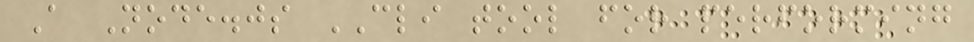A Node.js CLI tool for performing
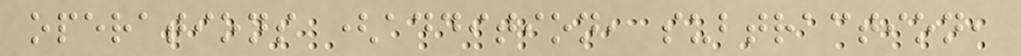operations (addition, subtraction,
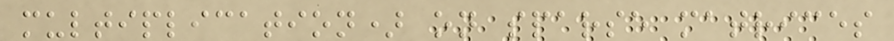multiplication) on sparse matrices
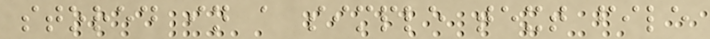stored in a simple text file
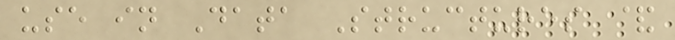use in Data Structures &
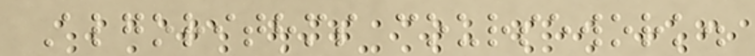Algorithms coursework.
